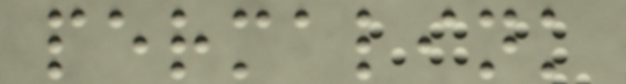permalink
